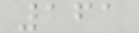161
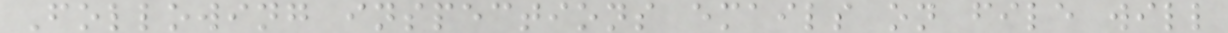Following inspections emails on file will
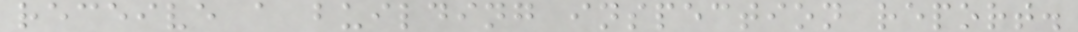receive a building inspection report.
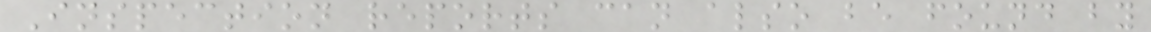Inspection reports can also be found by
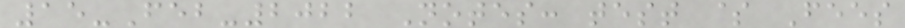15-Feb-2022 Notes: test $ Fees
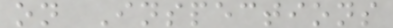on Inspections
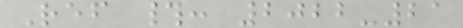Ref #: 2022-21
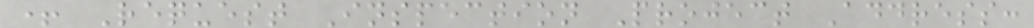+ Request Inspection Project Address:
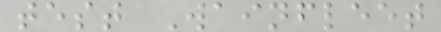test Wainfleet
